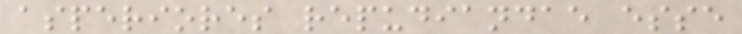asperiores repudiandae esse
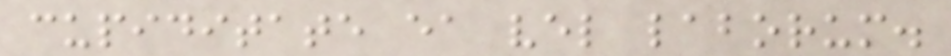cupiditate ea vel laborum.
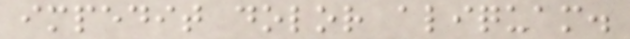impedit dolor aliquam.
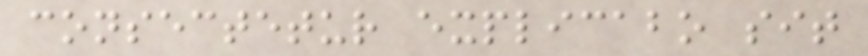consectetur explicabo sit
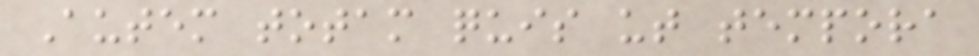Autem totam quis ut tempora
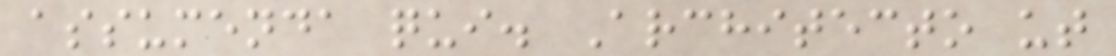assumenda qui. Architecto ut
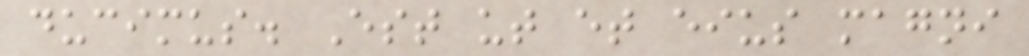ducimus. Est ut et eius magni
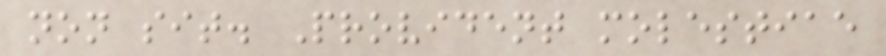non sit. Provident molestiae
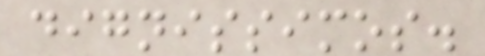dignissimos.
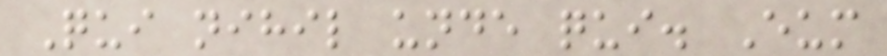Qui nihil unde qui. Eum
